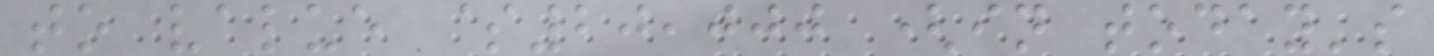to value $20,000 (in today's
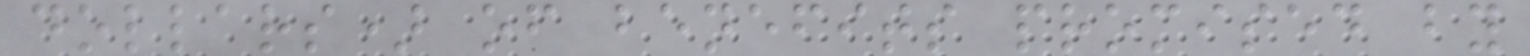dollars) of benefits promised by
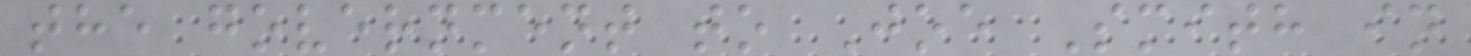the government to Joe Smith in
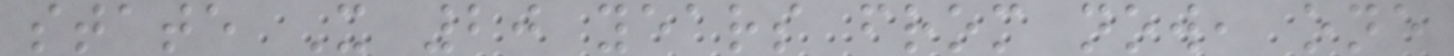state X 20 years from now, one
